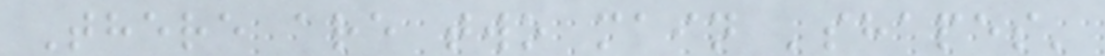There are two main 'shapes'
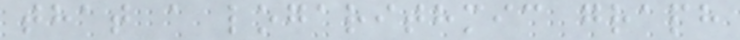that a logarithmic graph
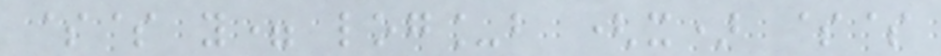$$ y= log_b (x) $$
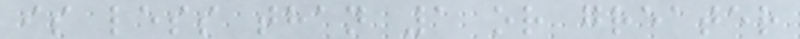is less than 1 or greater
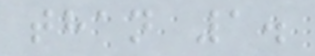than 1.
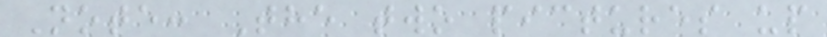Note: The two pictures up
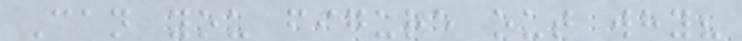Can you figure out why?
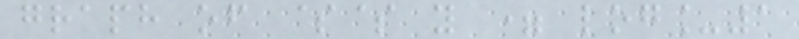graph of $$ y = log_1
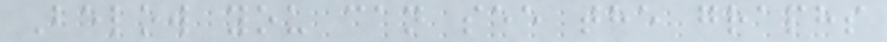Below you can see the graphs
